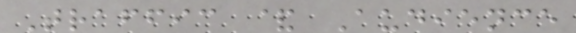Traffic & Audience
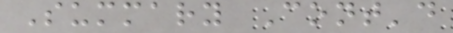Summary Cont'd
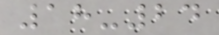18-24
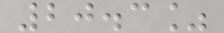20.3%
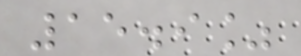15.9%
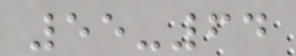55-64
